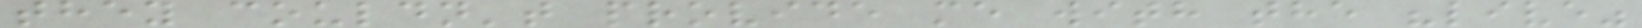they couldn't provide me with the "live"
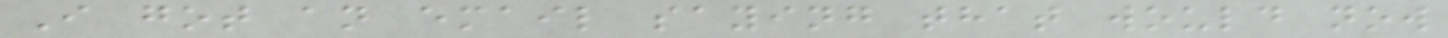I got an email saying that would now
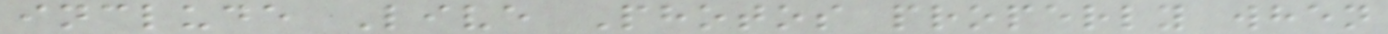include Live Photos properly when
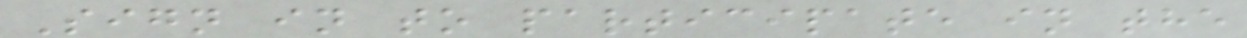Sign in to participate in the
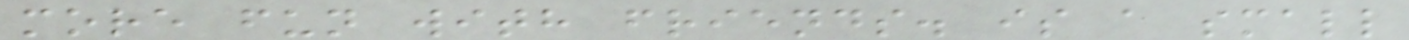more fun with friends. is a small
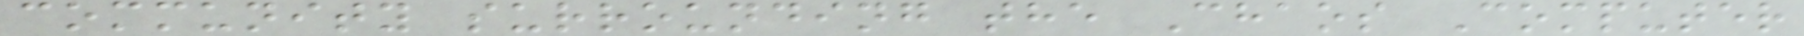community surrounding the Chaos Computer
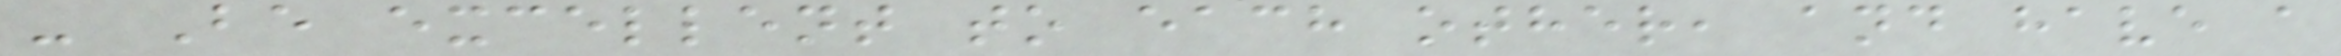- Be excellent to each other, and have a
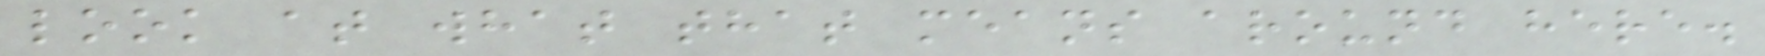look at what that means around here.
